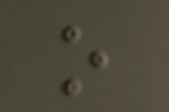o
